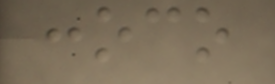conoco
